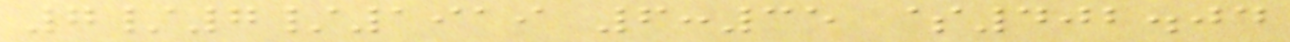7/7/1919 6:35 $402.04
